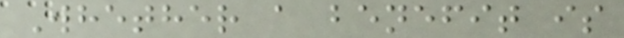Whether a benefit is
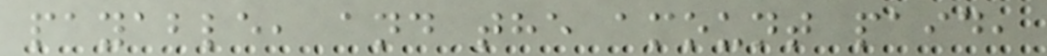payable, and the amount paid,
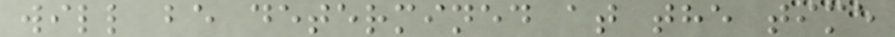will be determined at the time
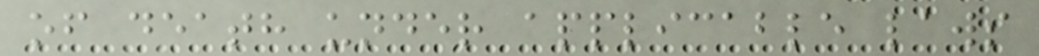of death under applicable laws
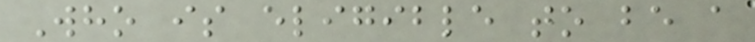Who is eligible to be a
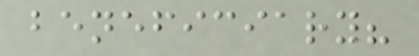beneficiary?
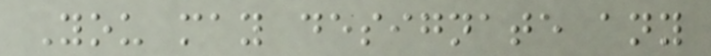You may designate any
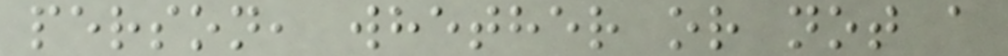person, whether or not a
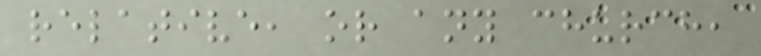relative, or any church,
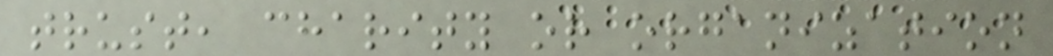trust, charity or organization
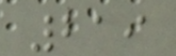219
